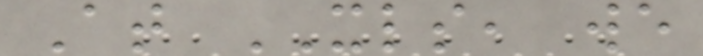At XLS, we
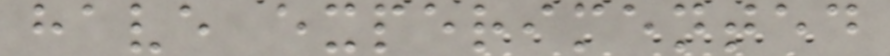have experimented
